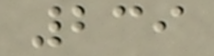239
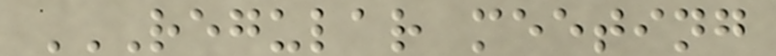REGULAR MEETING
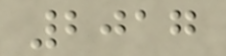2017
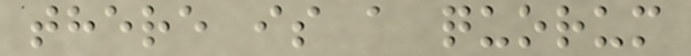there is a quorum
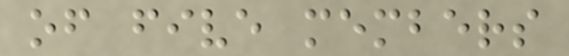of five members
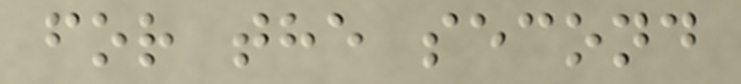for the second
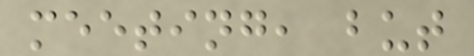meeting, but
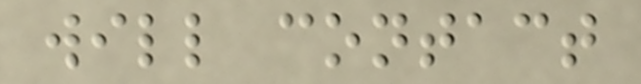will contact
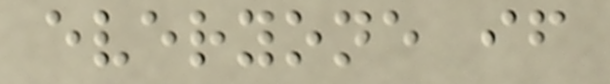everyone if
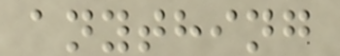anything
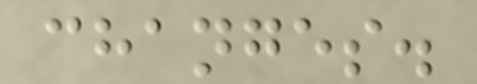changes.
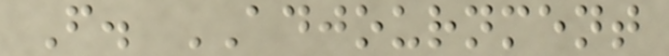F. ADJOURNMENT
